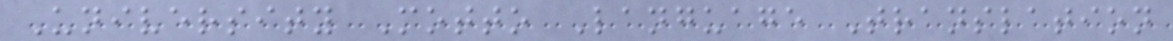University Motto Language Translation
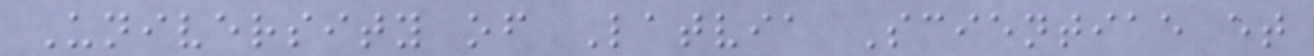University of Latvia Scientiae et
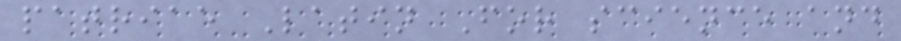patriae Latin For science and
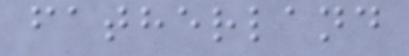fatherland
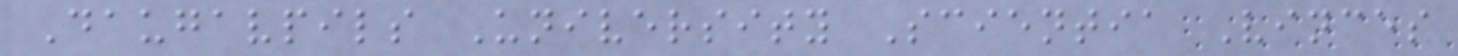Daugavpils University Scientia Vinces
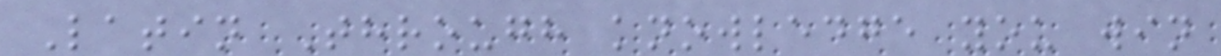Latin Through knowledge you win
